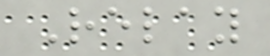Relay
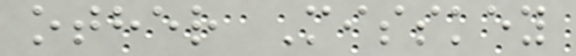other Misskey
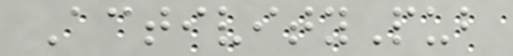ActivityPub
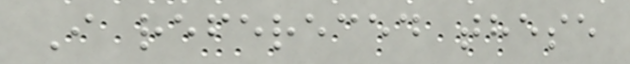I refereced these
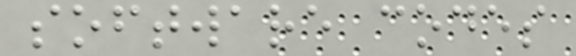software codes
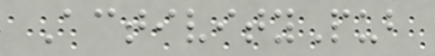ActivityPub
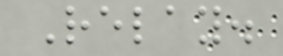Relay.
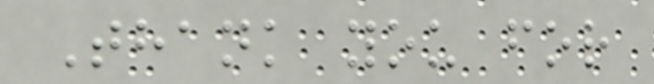Thank you for
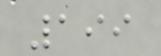199
